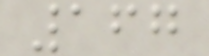167
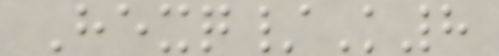Hexq/K8
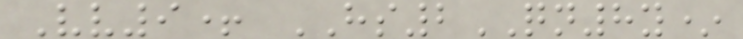Vv9+ HS2QN8y*
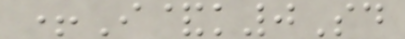+I&k0Sd
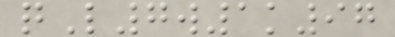qL7w1k97
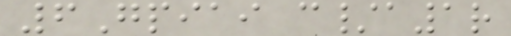6Gpiai c/a1r
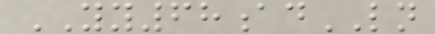YY68adLN
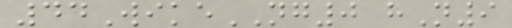44WikeNG0 hN9
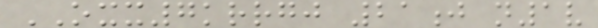OXX7krrgj 21j n1v
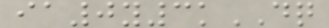ia0y3kDQ
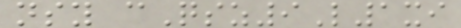nsy cQsz9L1xi
